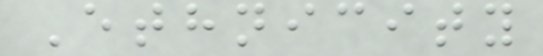Ethnicity
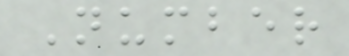Number
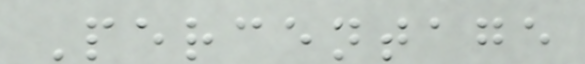Percentage
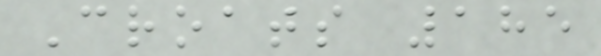Croats 185
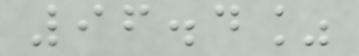96.4%
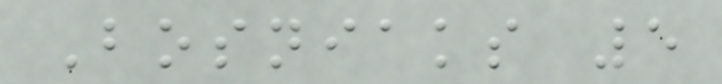Bosniaks 5
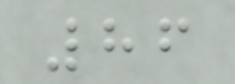86
